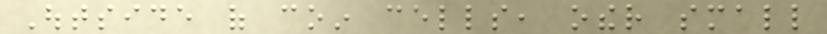Outside of coin cells, other small
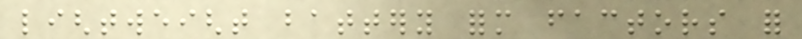lightweight battery form factors for
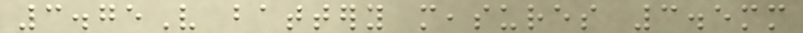3.75V battery measures 3.5mm
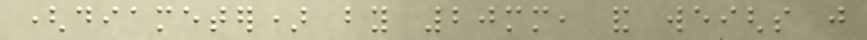(diameter) by 20mm, and weighs just
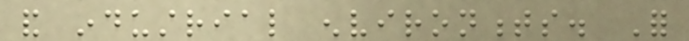and industrial environments. For
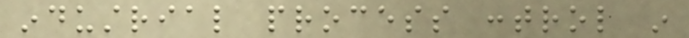industrial process control in
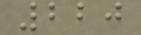220
